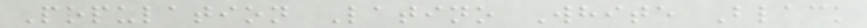Population Latino White Black
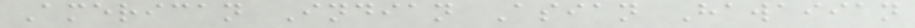American Indian Asian Hawaiian
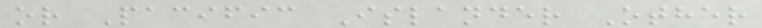or Pacific Islander Other
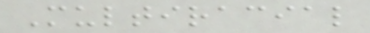Multiracial
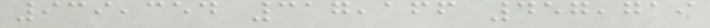939,354 317,166 457,719
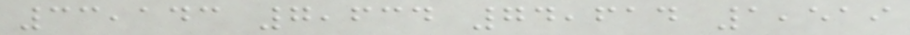33,143 7,634 74,614 1,519
